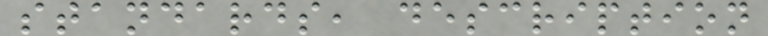standards, description
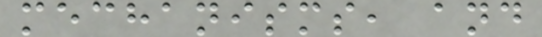mechanisms, and
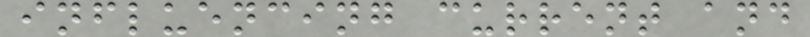influencing current and
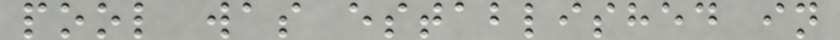pool was established in
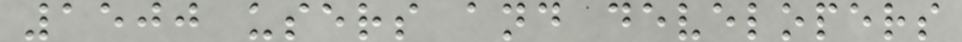1500 users and developers
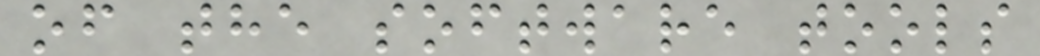of the software tools
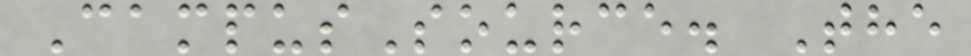CampusSource. The
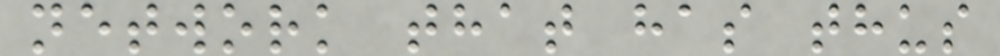network that has thus
